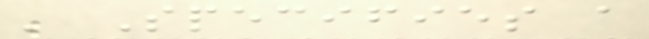' Specifies a
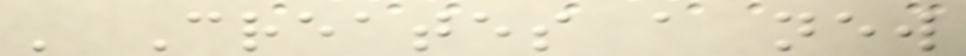' Creates a new
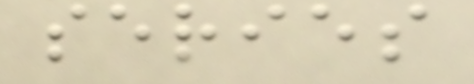series
